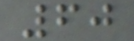60
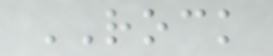ROCK
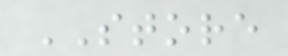STORE
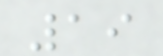19
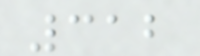312
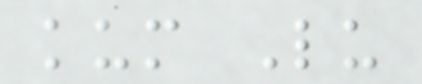kum Lu
